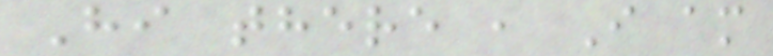Hi there , I am
